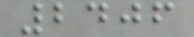2406
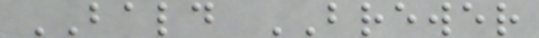BALD BREWER
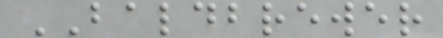BALDBREWER
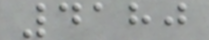4180
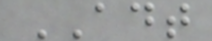ADT
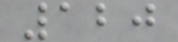120
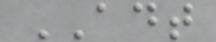ADT
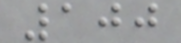100
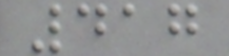417
